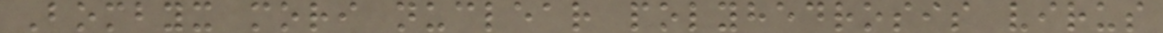Bombyx mori nuclear polyhedrosis virus
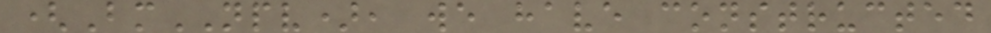(BmNPV), we have constructed
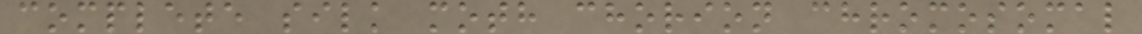complete silk moth chorion chromosomal
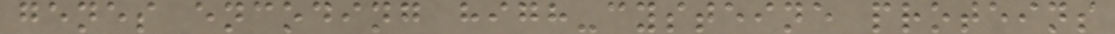genes encoding high-cysteine proteins
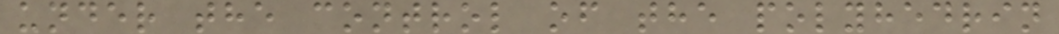under the control of the polyhedrin
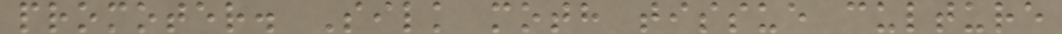promoter. Silk moth tissue culture
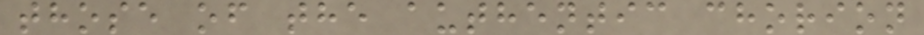those of the authentic chorion
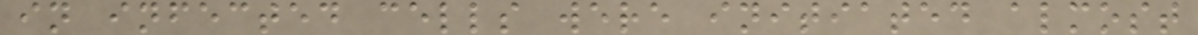in infected cells were initiated almost
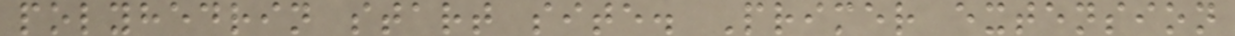polyhedrin start site. Primer extension
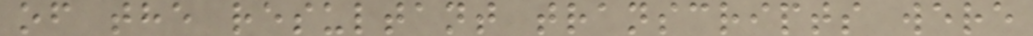of the resultant transcripts were
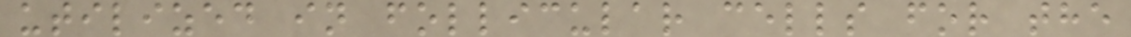utilized in follicular cells for the
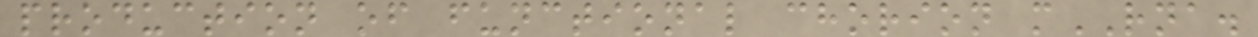production of functional chorion mRNA.
